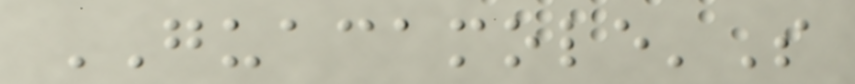GUACAMOLE'S
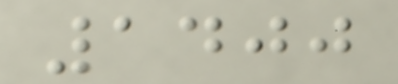1400
